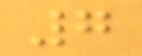7
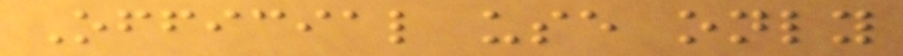Official use only
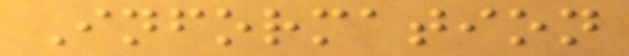Information
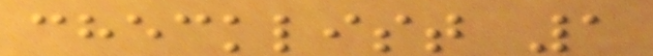checklist 1
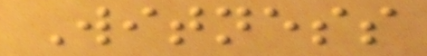Witness
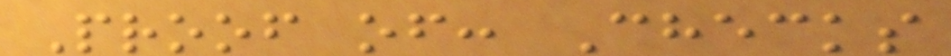Proof of: Checks
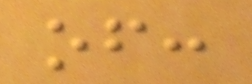of:
